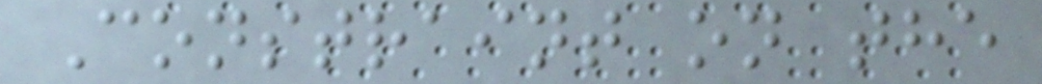Constraint on the
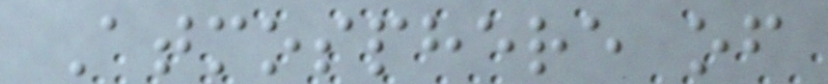Atmosphere of
